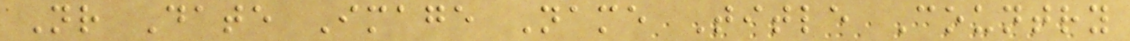Nr Date Image Name Title Country
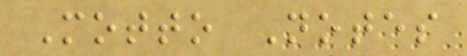Motto Notes
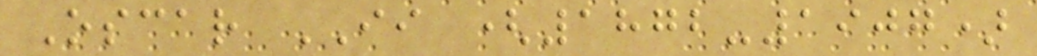Oscar II (1872-1907)
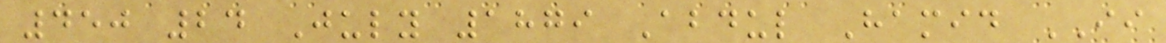450 24 July 1879 Abdul Hamid II
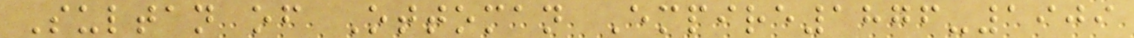Sultan of Ottoman Empire1876-1909
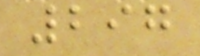297
